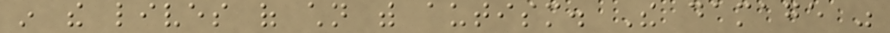in the lives of children with autism. The damage was
